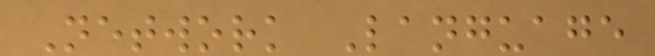Network Language
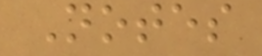Notes
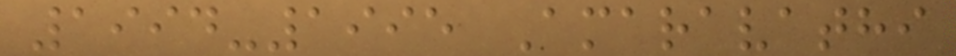1994-1995 Amaravathi
